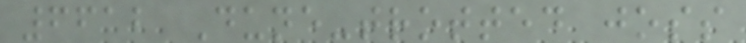6612 Dune-trotted joss
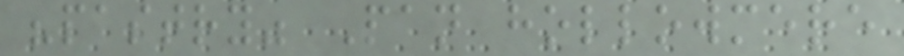"pastry" Pan hollowmere
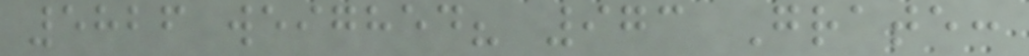5826 weighed? 973 Grate:
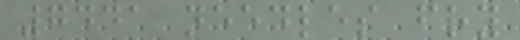7441 needles fry
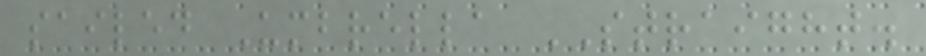sailed Umbrella STRAIGHT.
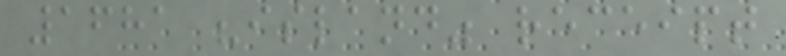1681 "island" receipt
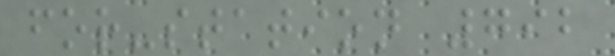for-station 792
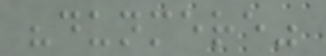"dunmere"
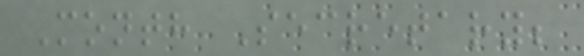Month Secretary;
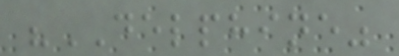"DELPHINE"
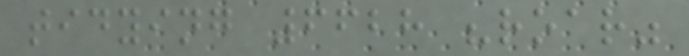tidying 6628 "roar"
